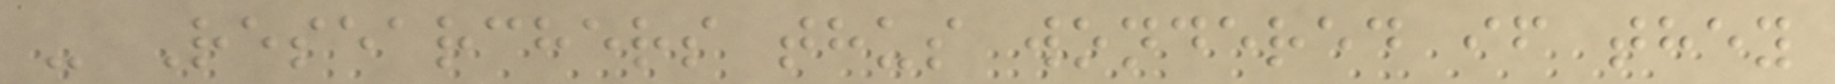- Researchers thus wondered if they
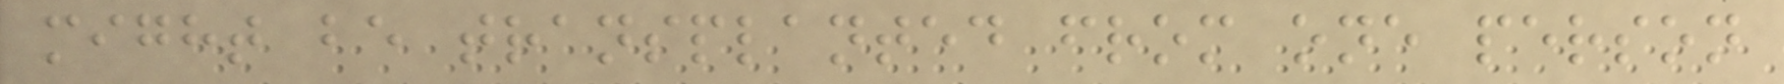might be transplanted from one person
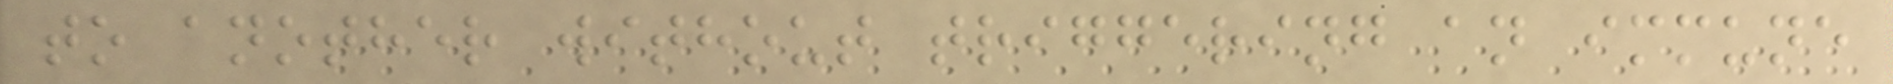to another without triggering an immune
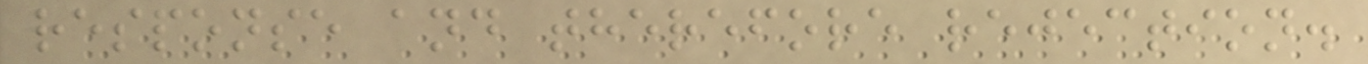response and therefore rejection.
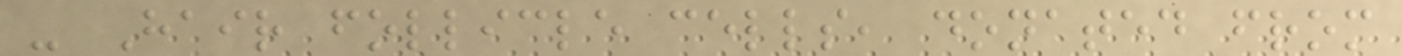- Hair follicle cells, donated from
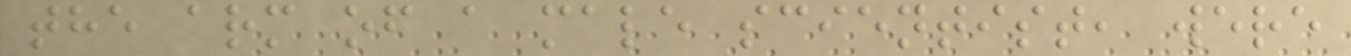the arm of a male scientist, were
